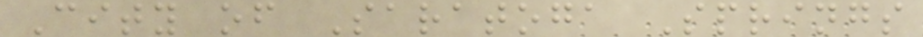City of Saratoga Springs
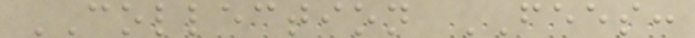COLLECTION FEES:
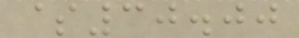$30.00
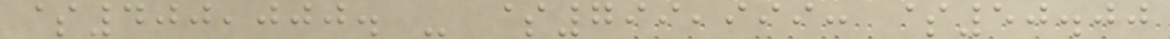$400,000. - $799,999: $50.00
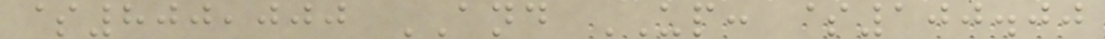$800,000 AND UP: $100.00
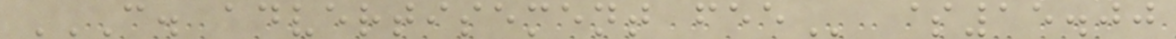C. ADVERTISEMENT FEE $15.00
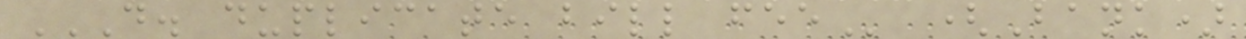D. DUPLICATE BILL FEE (Bank)
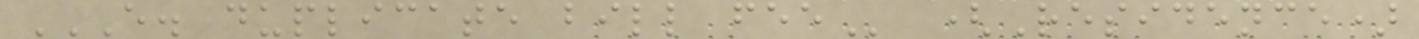E. DUPLICATE BILL FEE (Residence)
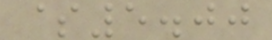$5.00
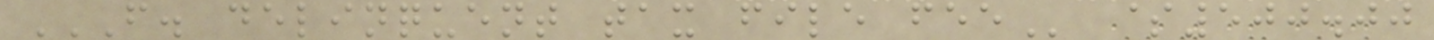F. DELINQUENT TAX FILE FEE $500.00
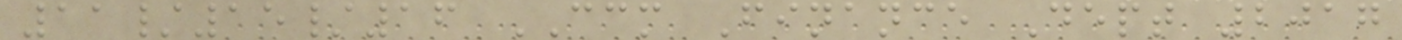11/15/16 CCM Finance Dept 2017
